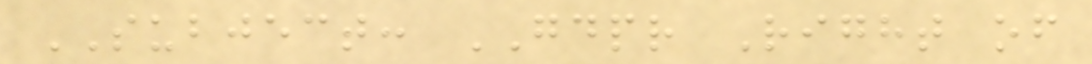SUBJECT: GDPR Right of
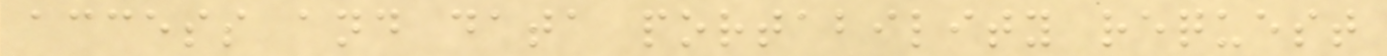access and data portability request
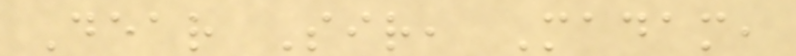Dear Sir, Madam,
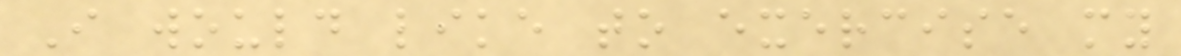I would like to exercise my
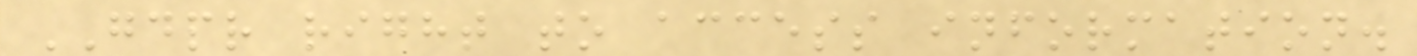GDPR right to access information.
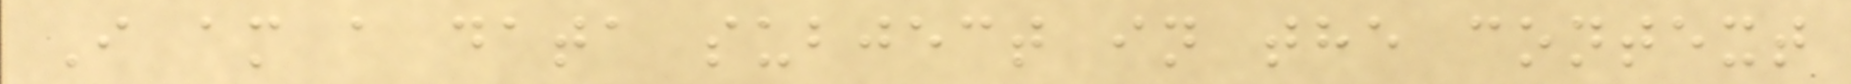I am a data subject in the context
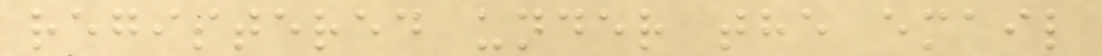registered under the email
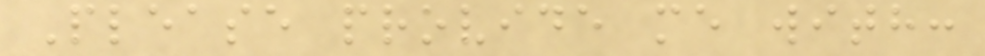Please provide me with:
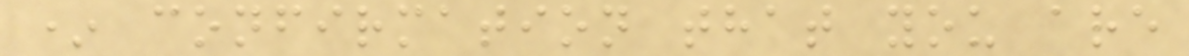* confirmation that you are
